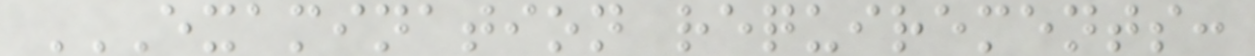EXAMINATION REQUIREMENTS:
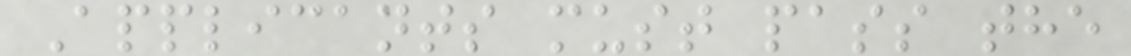Applicants must pass the
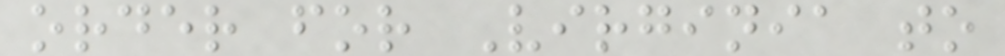order for Virginia to
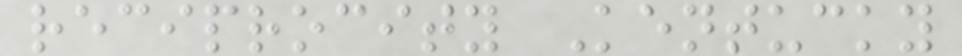reciprocity Kentucky
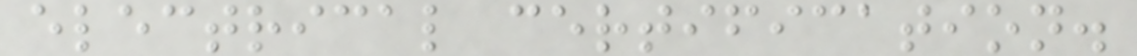electrical certification.
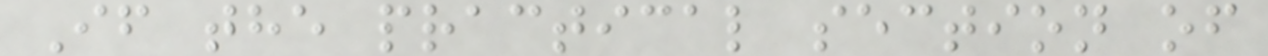If the practical section of
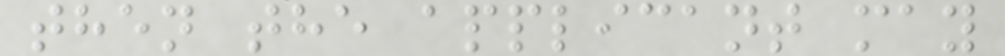then the applicant may
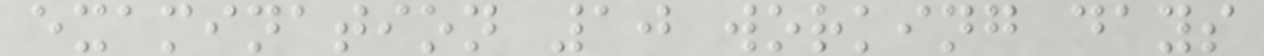examination 10 working days
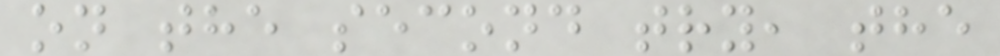on the second try, the
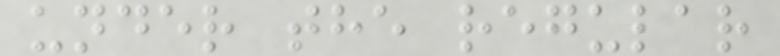under the regular
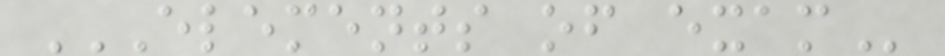ELEMENTS OF EXAM
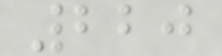220
